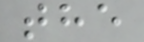the
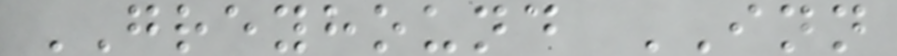GREYHOUND INN
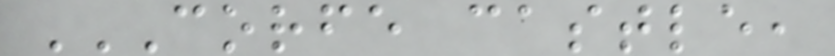CORFE CASTLE,
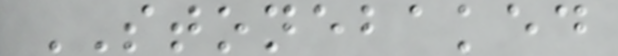STONEBAKED
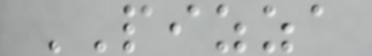PIZZA
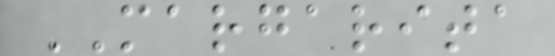MARGARITA
